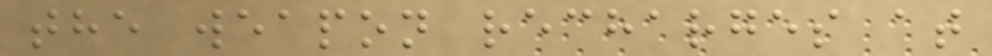the weapon recharges at
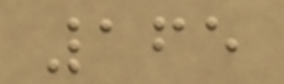165
